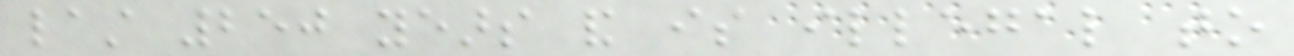last 250 years and is illegal to
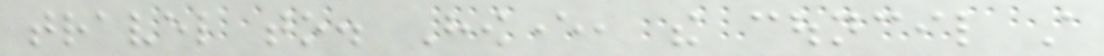travel to. However, the council still
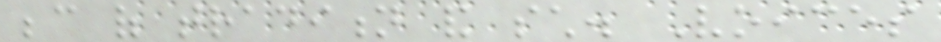because of tradition and such. Voices
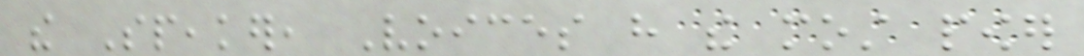the Speaker, Voices have the most power
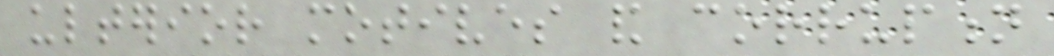ulterior motives and corruption
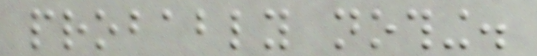probably nothing.
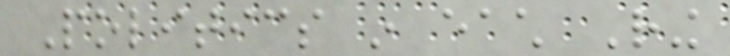Politics in each Ring
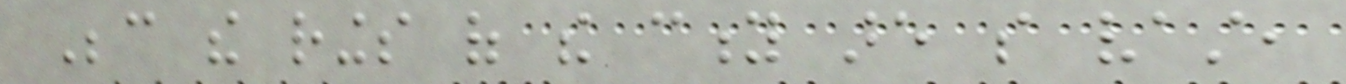Because the rings of the city are so vast,
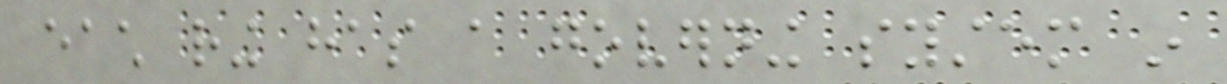each ring has a governing system in
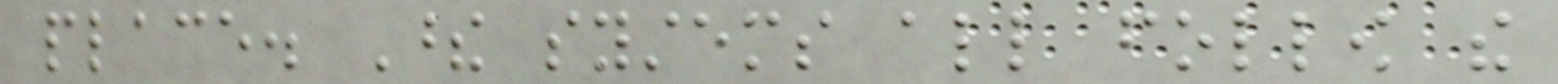place. These systems all follow the
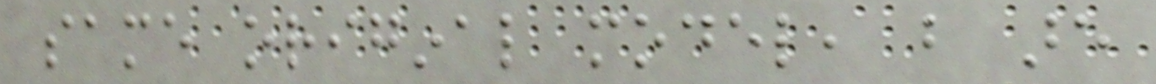same original model, but are
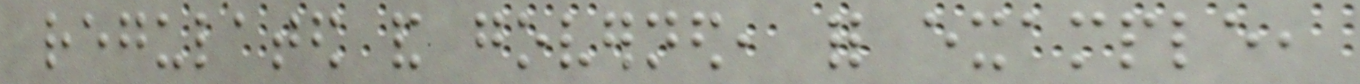regulated and governed, for example,
